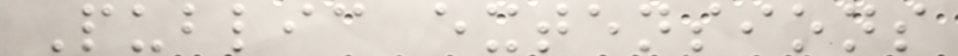Public extensions
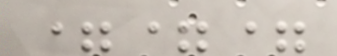===
